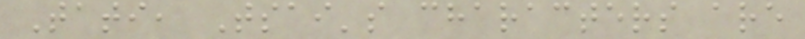Tati, Tsai's characters are
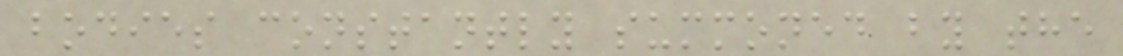bodies constantly summoned by the
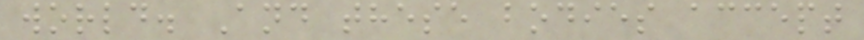world. And these bodies accept
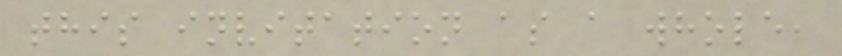this invitation as a whole,
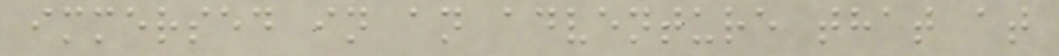immersed in an adventure that at
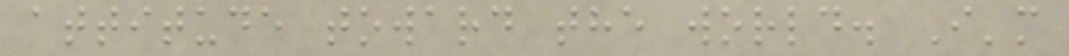attitude toward the world. I'm
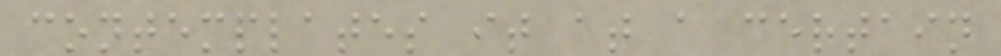contemplates it at a certain
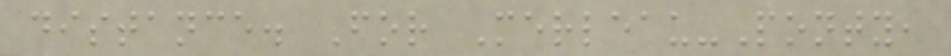distance. For Merleau-Ponty,
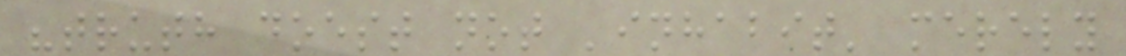"truth doest not 'inhabit' merely
